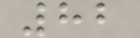82
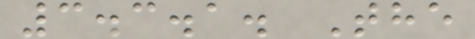3.3.1. The
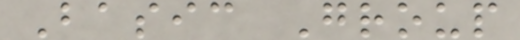Basic Group
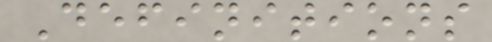Definitions
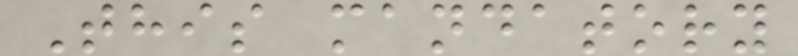This mandatory
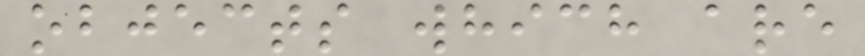objects which are
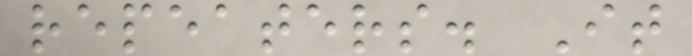repeaters. It
